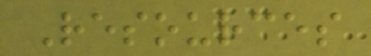Resources
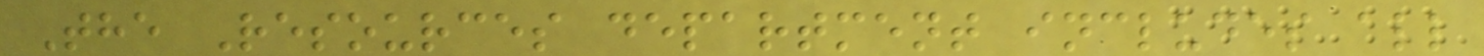The Resources department includes all
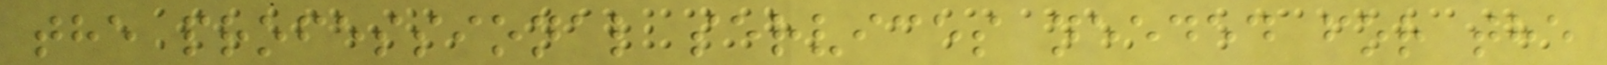the professional services needed for the
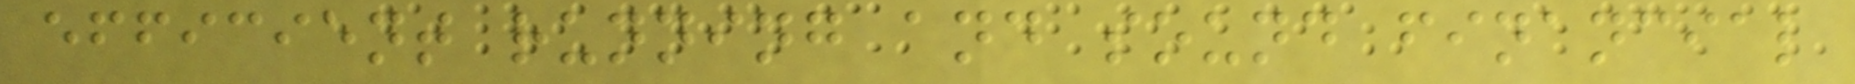efficient running and sound financial
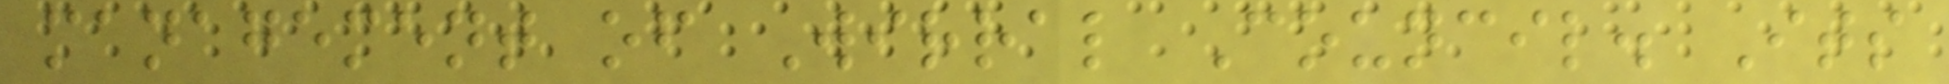management of Wirral Council. Its
